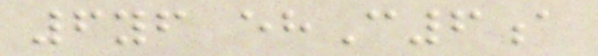6yf ehC6a
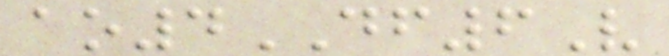ao4DF6V
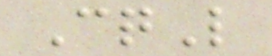CqL
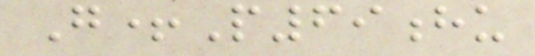G+P69hu
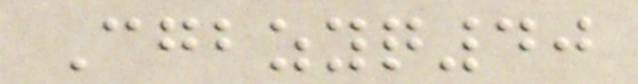Cgbzyq40
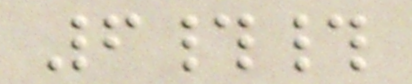6##
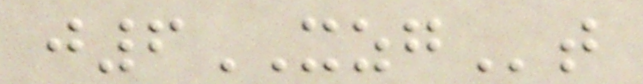j6XZGt
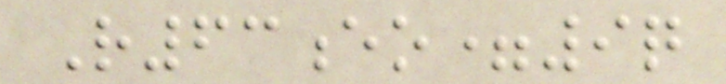R63eo=9q
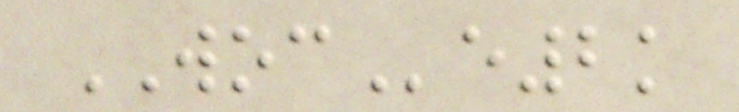WOCe2k
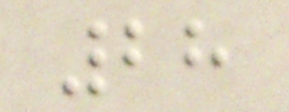28
